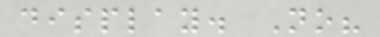display. No?
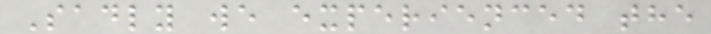Sadly we experienced the
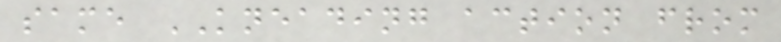same KNEADING action from
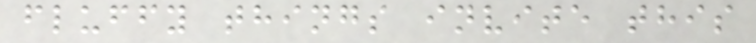fluffy things invite this
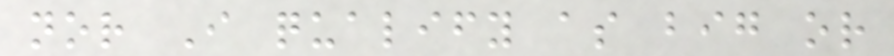nor I qualify as big or
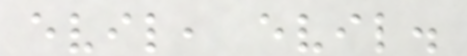evil, evil.
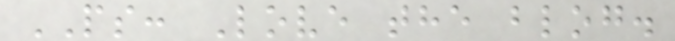PS: Love the blog.
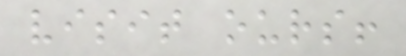visit ours!
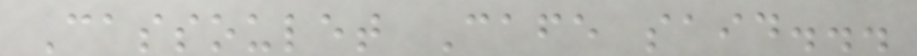Cassoulet Cafe said...
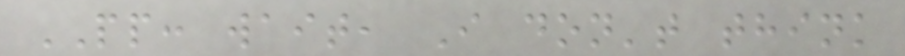PP: wait, I don't think
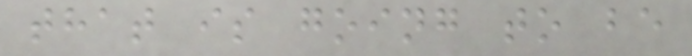that is going to be
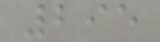295
